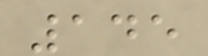145
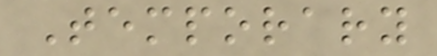Temporary
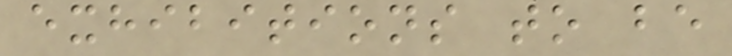exhibitions to be
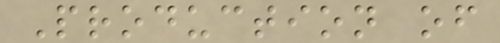Production of
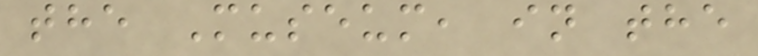the Museum, in the
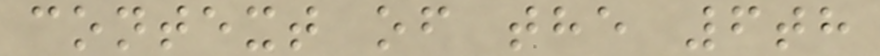context of the 6th
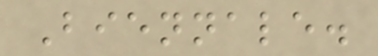Biennale.
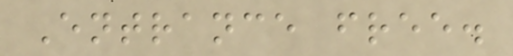Entrance free.
